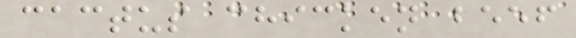cactus chicken beef
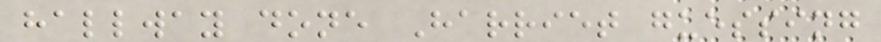hallway done Harriet guessing
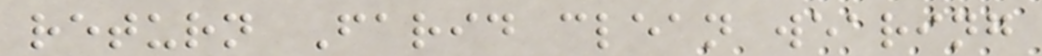return Farid clean wearing
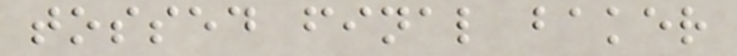tossed final baker
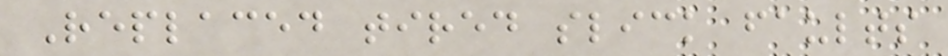Replaced tired slick faults
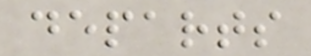departs
